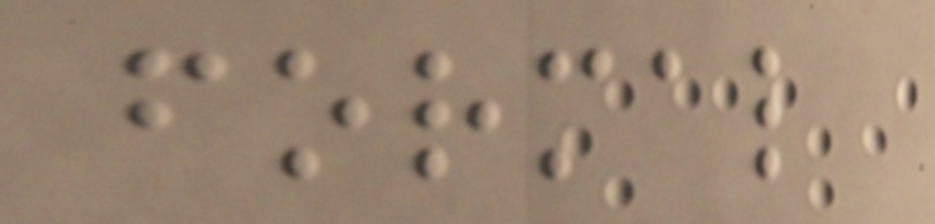formal
